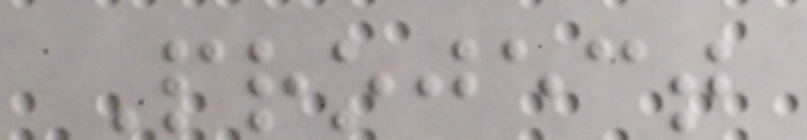Project
